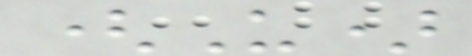(U)
